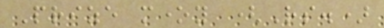Prize money (Rs.)
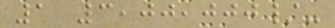1 3,00,000/-
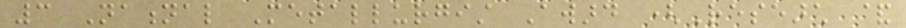3 National Metallurgist Award (Research &
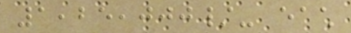1,25,000/- each
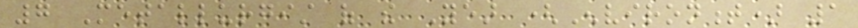7 Metallurgist of the Year (Environment) 1
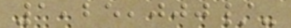1,25,000/-
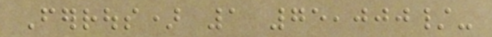Ferrous) 1 75,000/-
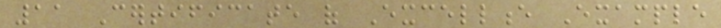11 Certificate of Excellence Example
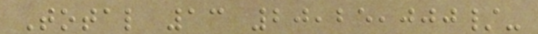Total 13 20,25,000/-
